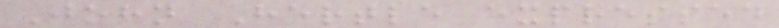John Hertle expressed
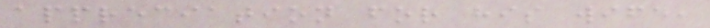appreciation for his wife,
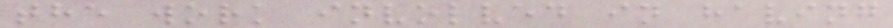the work involved in having
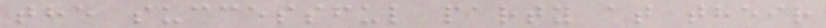the successful party at their
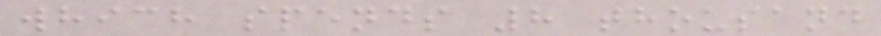which spends 8 thousand
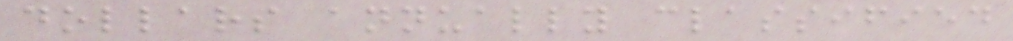dollars annually classified
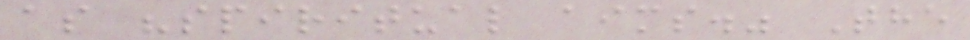as "spiritual aims." The
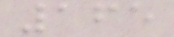165
